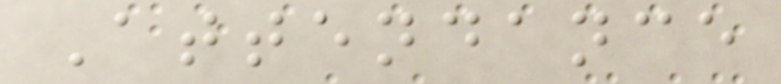Attendance
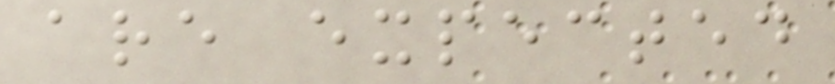are expected
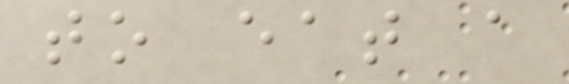to eat a
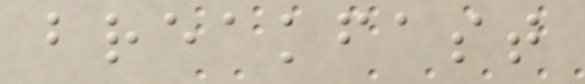breakfast
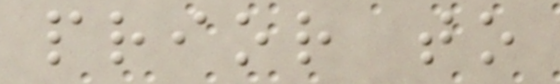prior to
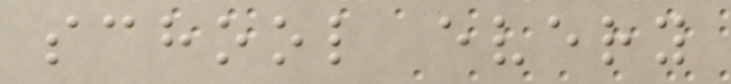school every
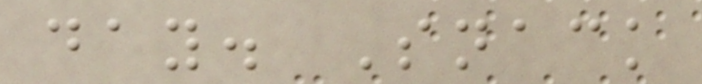day. Snack
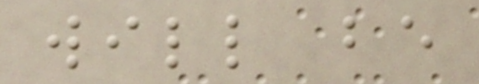will be
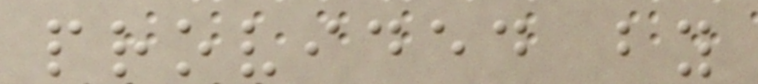provided by
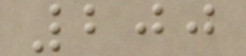200
